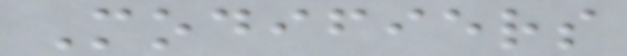Modifiers
